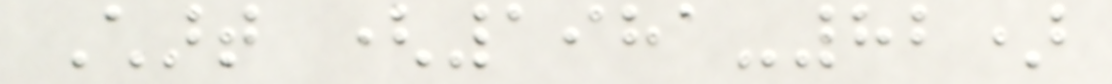Chart (1981-82)
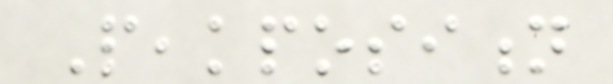Peakposition
